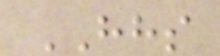HHS
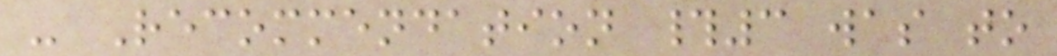- Recommendation #3 was to
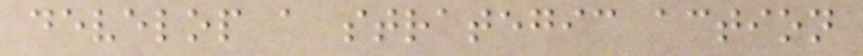develop a strategic action
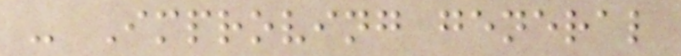- Improving general
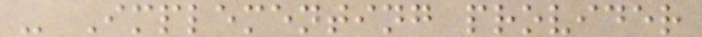- Implementing provider
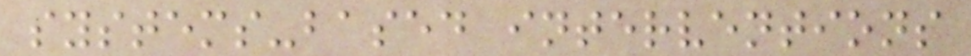systems-based interventions
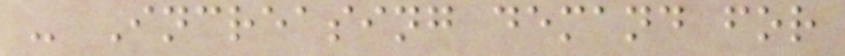- Increasing demand for
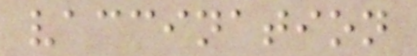vaccination
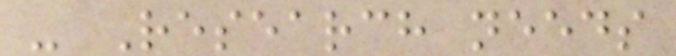- Research needs
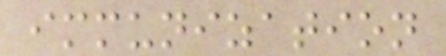immunization
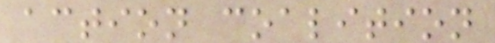action coalition
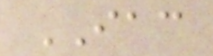IAC
